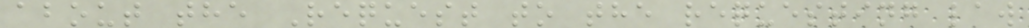about the Request to the requesting law
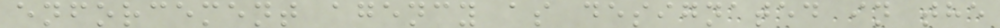enforcement agency as designated in the
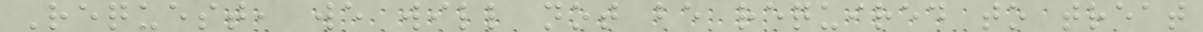Request, we will not be required to treat
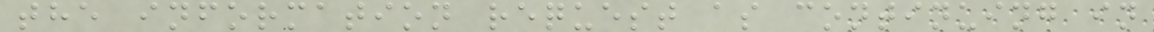the information request as continuing in
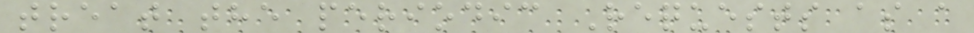treat the periodic Requests as a
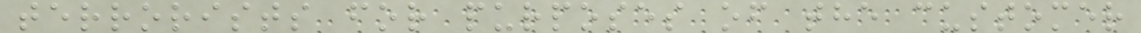terrorists for purposes of the customer
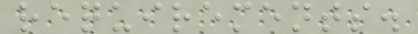requirements.
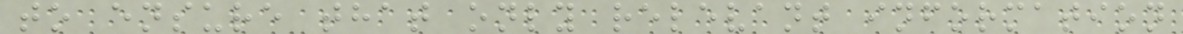to ensure that only relevant information
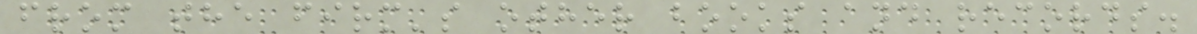from the firm's other books and records.
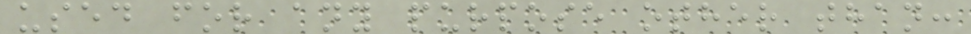used for any purpose other than:
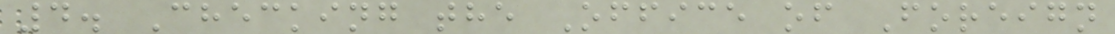4. Checking the Office of Foreign
